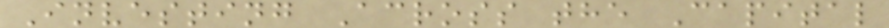Investing Across the Capital
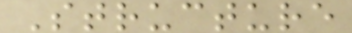Structure
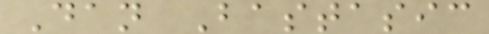Dan Bastasic
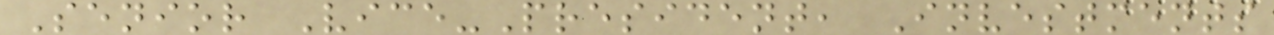Senior Vice-President, Investments
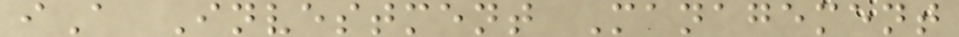iA Investment Management
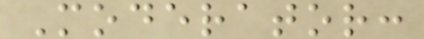Moderator:
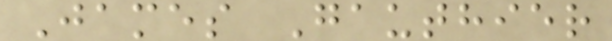James Gauthier
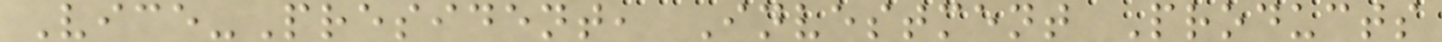Vice-President, Investment Products
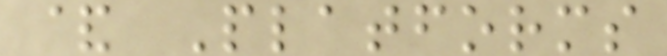& Platforms
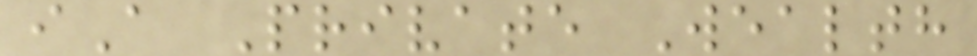iA Private Wealth
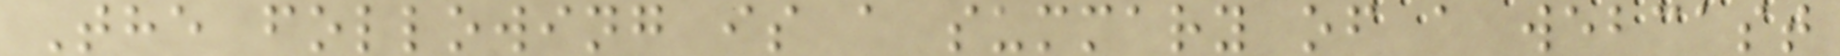The following is a summary of a webcast
